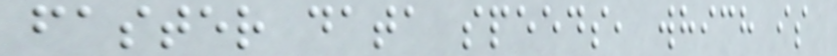faster data speeds, which is
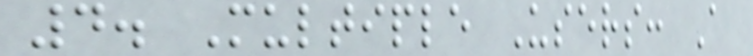4. Multiple Users: A
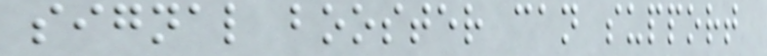signal booster can support
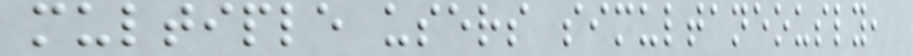multiple users simultaneously,
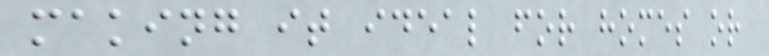making it ideal for homes or
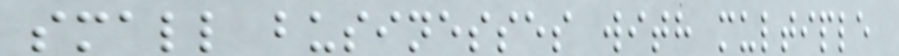small businesses with multiple
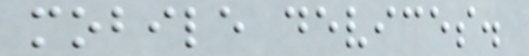mobile devices.
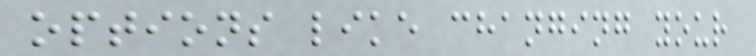options like changing your
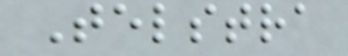Telstra
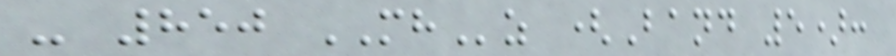- 850 MHz (Band 5):
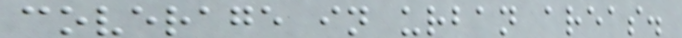coverage in urban areas.
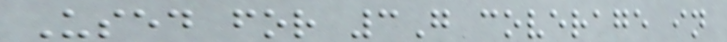Used for 3G coverage in
